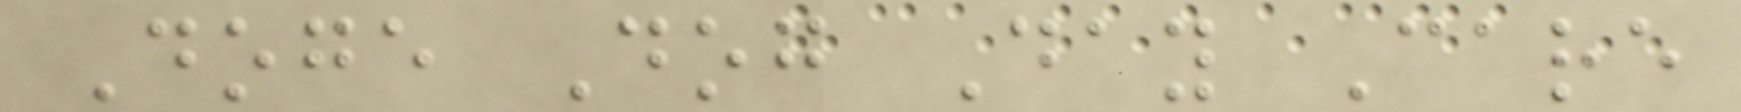Doge Dog Day Care
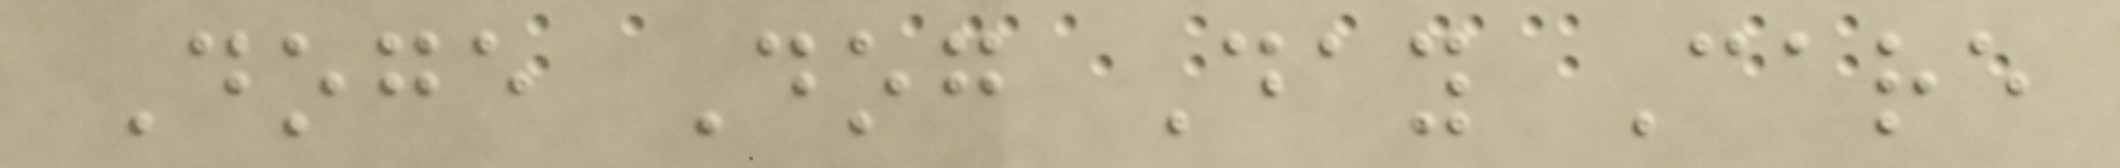Doge Dog Day Care
